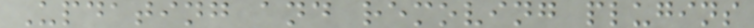Updating and removing plugins
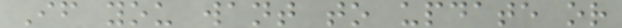If you want to update or
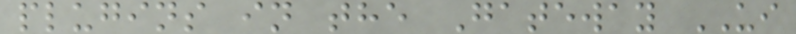plugins in the Gateway UI
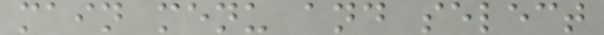main menu and select
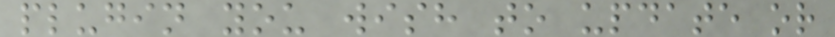plugin you wish to update or
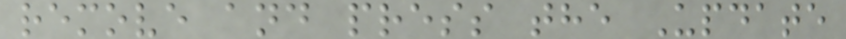remove and press the Update
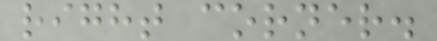right corner.
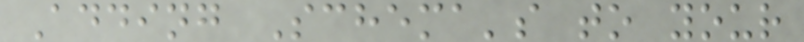Adding Schema's to your
